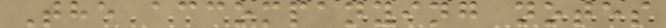The accompanying notes
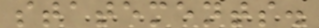statements.
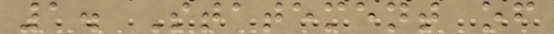1. Statement of
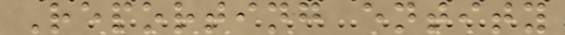Reporting entity
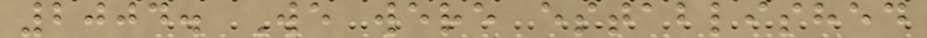2004. We were established
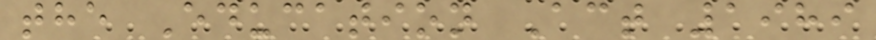the Education Act 1989
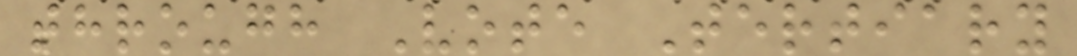through Vote Tertiary
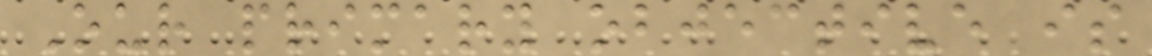Our primary objective is
